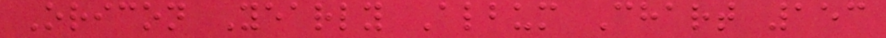Oricon Yearly Album Chart 153
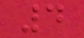4
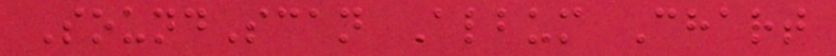SoundScan Album Chart
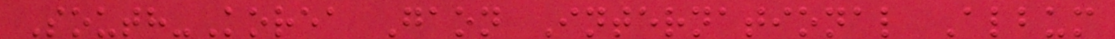South-Korea Gaon International Album
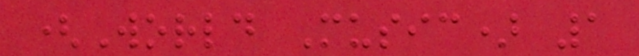(World Music) 1
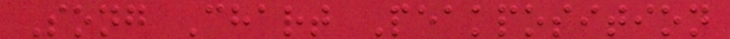Song Chart Peakposition
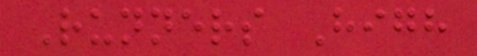Runners High
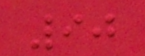90
